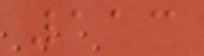113
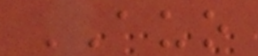AUO
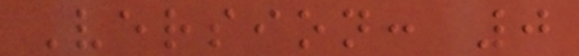Version: 0
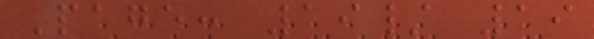Page: 19/ 19
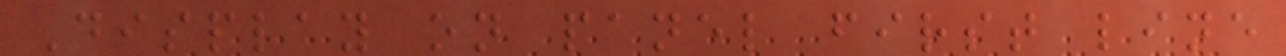Display on panel first line
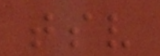tsv
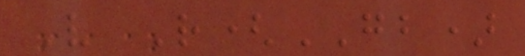V R(GB)
